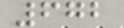672
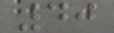40
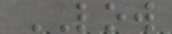LOW
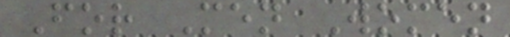For Men Women
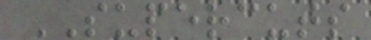SUPERCUTS
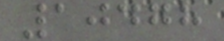10478
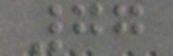77
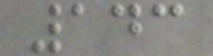143
